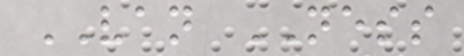VAN NESS
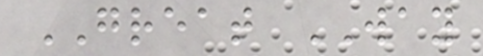GREAT WAY
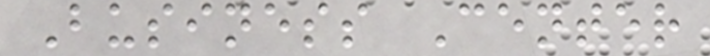Business Center
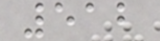512
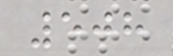508
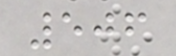506
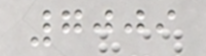7009
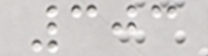303
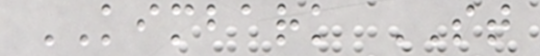KIMBARK ST
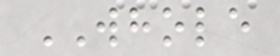WHOLE
